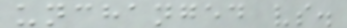unchanged vs.
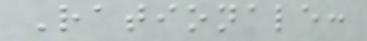Rationale:
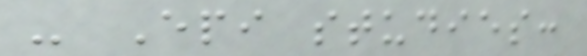- Epi studies:
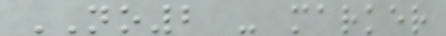NO2 - marker
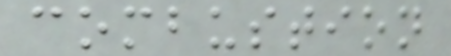combustion
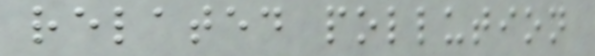related pollution
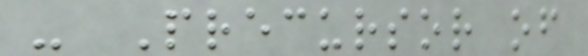- Precursor of
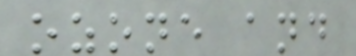ozone and
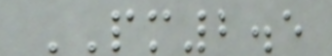PM2.5
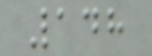148
